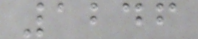1246
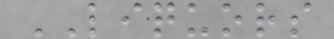LIQUORS
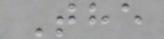The
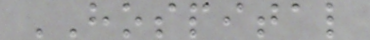HOSPITAL
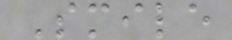Smile
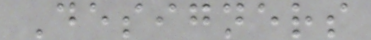Designers
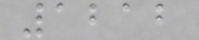1212
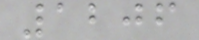1206
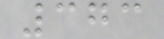373
